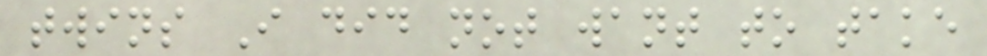twins I did not want to take
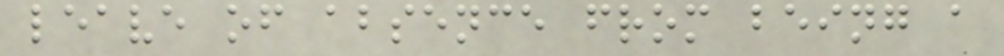leave of absence from being a
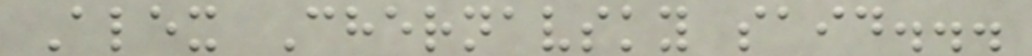Alex Chernavsky said...
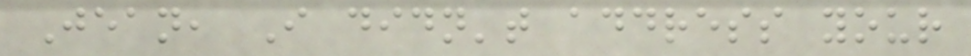Jean, I didn't address your
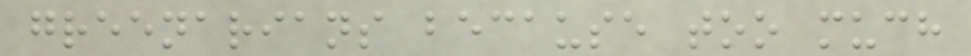greenarians because too much
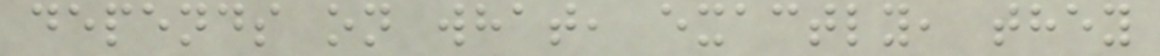depends on what, exactly, they
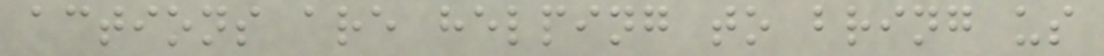actions are helping to bring us
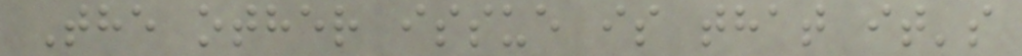The other issue is that it's
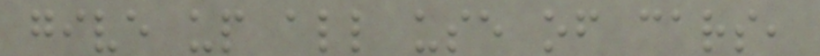give up all use of cars,
